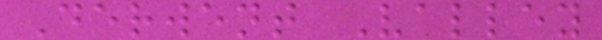Derwent Valley
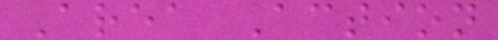Area Action
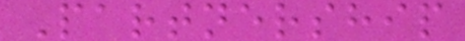Partnership
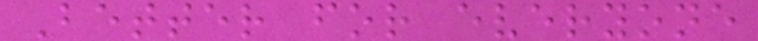Better for everyone
